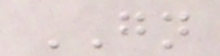GN
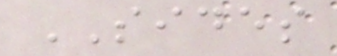SIDES
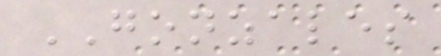GONZALES
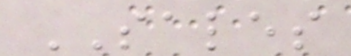SALES
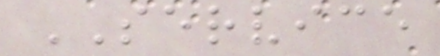SERVICE
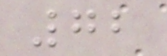72
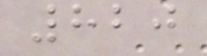820
